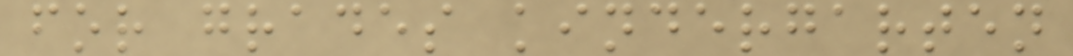for grades kindergarten
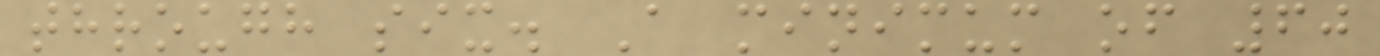through six. A minimum of 60
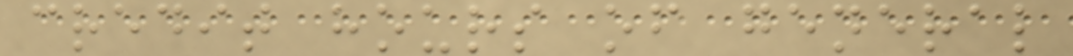credit hours of general
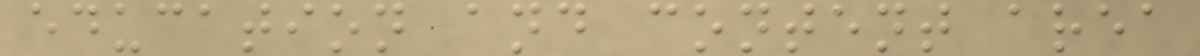education and content area
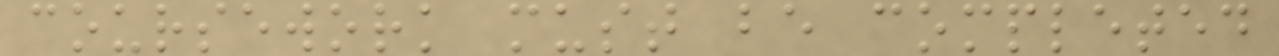coursework must be completed
